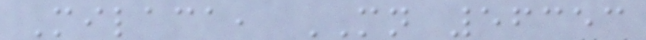Milaca, MN 56353
